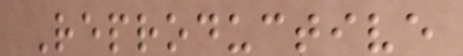Reproductive
